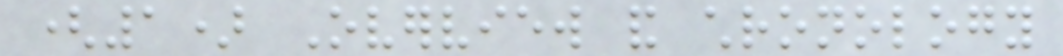(1) Overview and chronology
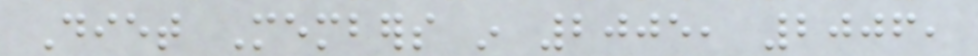Diet Members in 2005, 2006,
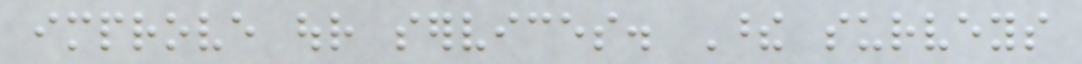improve our services. These surveys
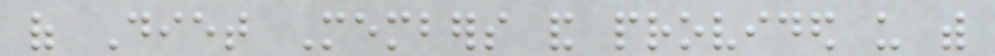of Diet Members and provided us with
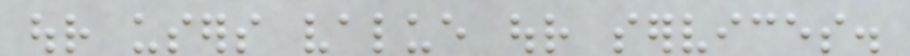our users value our services.
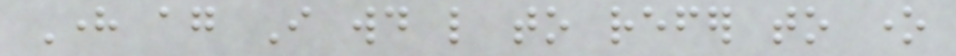Here again I would like to refer to one
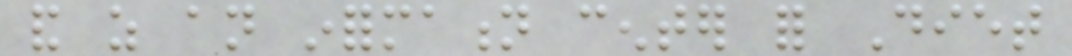and as an information center for Diet
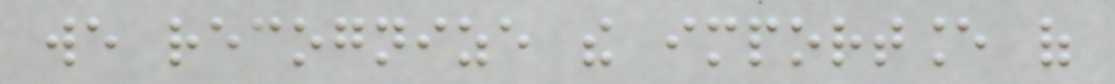we recognize the importance of
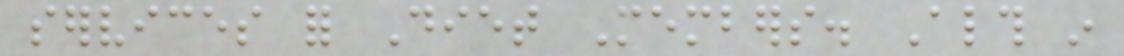services for Diet Members. Although in
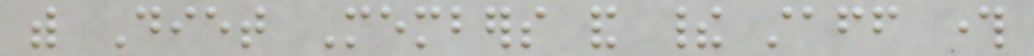with Diet Members and their staff through
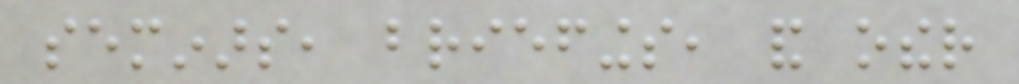seminars, briefings, and other
